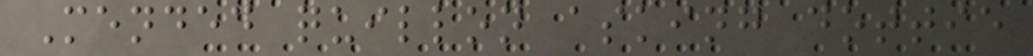Mended quillon asking dottie
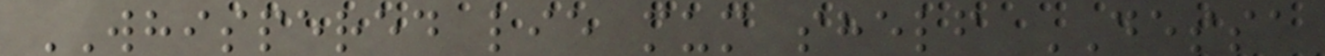WHISPERED lie mum shelf DESSA
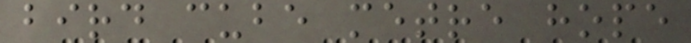bird cube metre hope
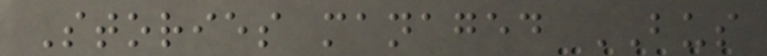Stories managed BUS
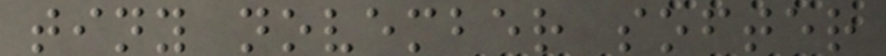tiny november softer
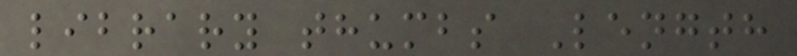library thumbs Length
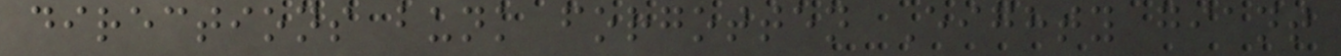directions bunk forgotten Eighty giant
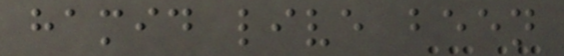hamid live been
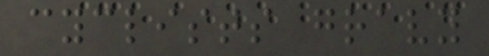cyclists gravy
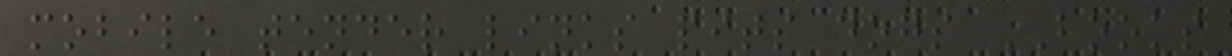mobile tender links pits dogs BOOKS
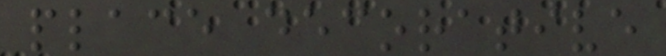place decorative
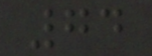74
